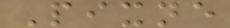Pixne
